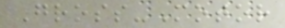Gross-Motor
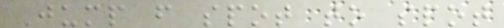Jump from spot to spot
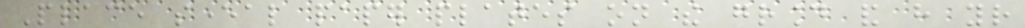Place several paper plates on the ground and have your
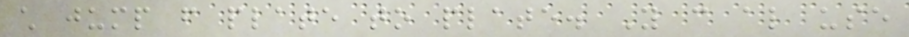child jump from plate to plate. You can also use
